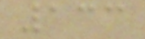133
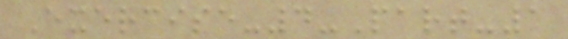Exercise-4-Part-1
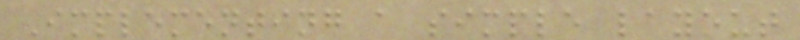Implementing a simple layout
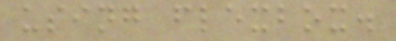using flexbox.
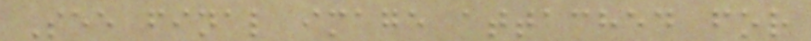See final image attached for
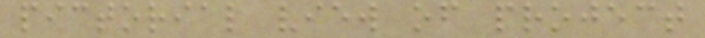pictorial view of project
